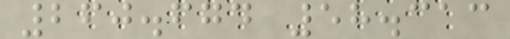260.674 58.313
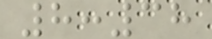8:38
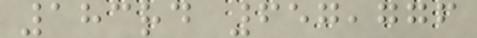183rd 657,776
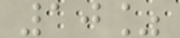10%
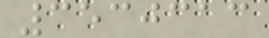3530313
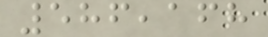586,168
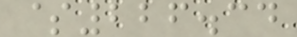$226.34
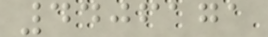4406171
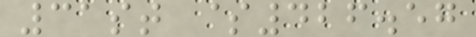31st $426.57
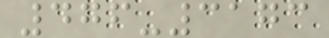476-3173
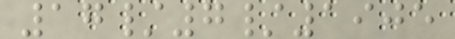17/7/1905
